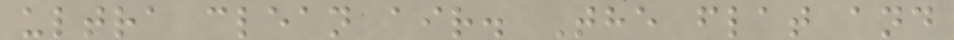ultra clean air. The flat and
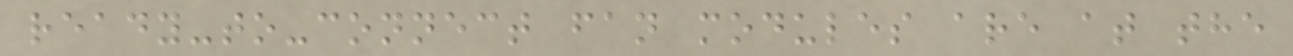ready-to-connect fan modules are at the
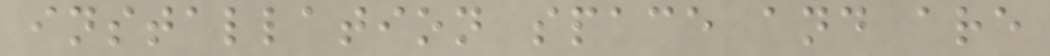installation space and are
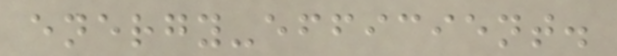energy-efficient.
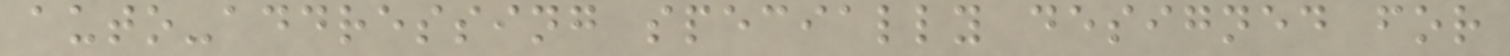auto-addressing specially designed for
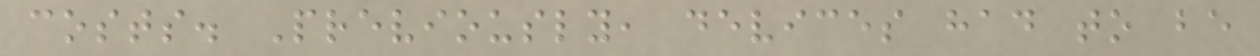costs. Previously, devices had to be
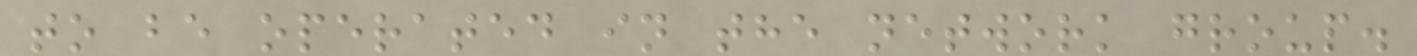to be operated in the network group.
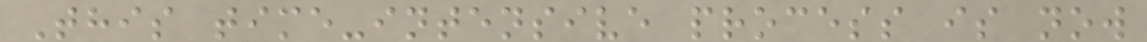This time-intensive process is now
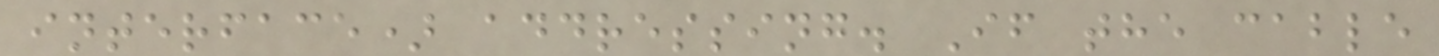interface) addressing. If the cable
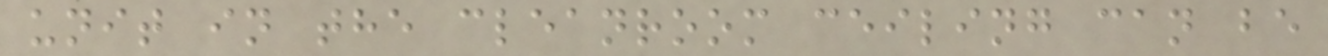unit in the cleanroom ceiling can be
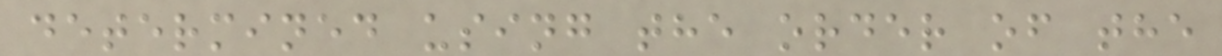determined using the order of the
